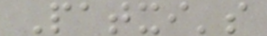Patxi's
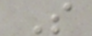S
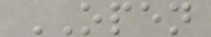OPEN
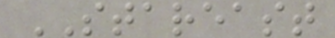STAREAST
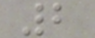2
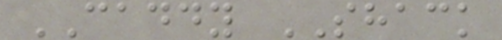CADDY SHACK
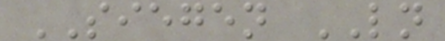SIEGEN LN
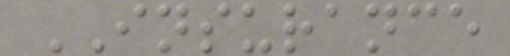INSURANCE
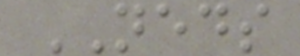NEDS
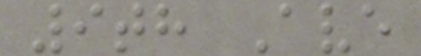9th Ave
